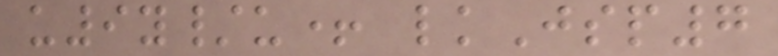u9y/u+ lkJsp7
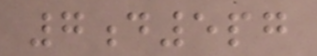7d5pg
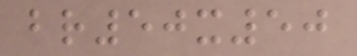br50x50
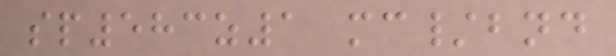sp583z1 mc/bnd
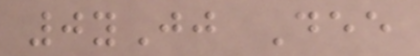0yJj Dee
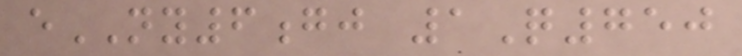eNY6gj 1Q750
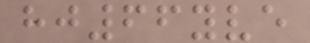hj66yve
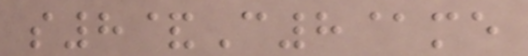s8&C8@me
